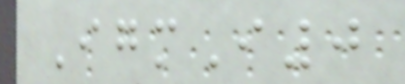IgmI0
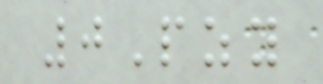0Pzy
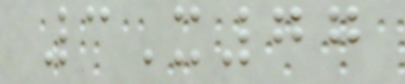3X77
